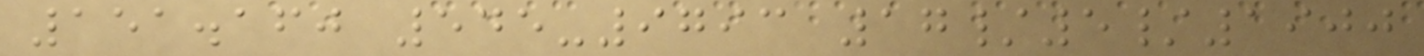151.160 545-9793 17/5/1900
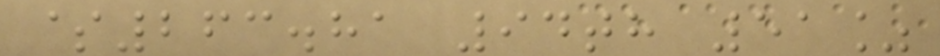$263.81 94th 51%
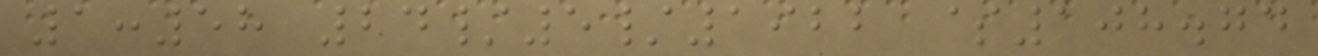1:58 24/5/1922 $108.74
